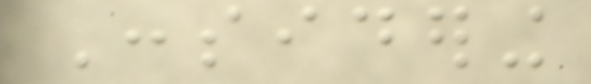Considering
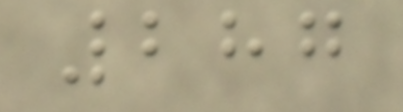287
